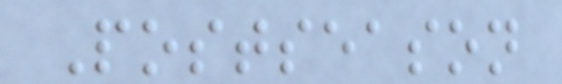Postseason
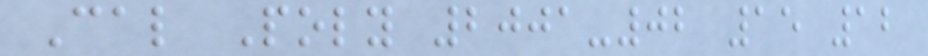Cal Poly 2001-02 15 12
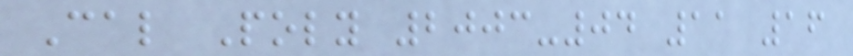Cal Poly 2003-04 11 16
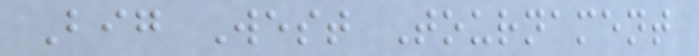Big West Tournament
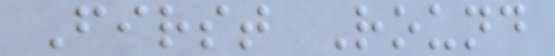First Round
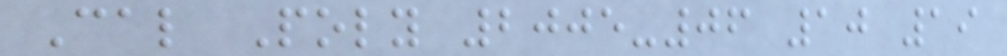Cal Poly 2005-06 10 19
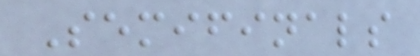Semifinals
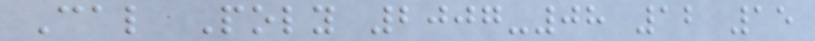Cal Poly 2007-08 12 15
